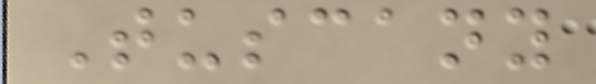Tuscany
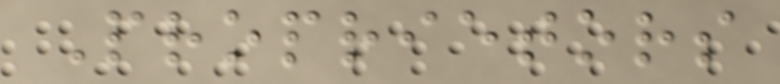Proprietors
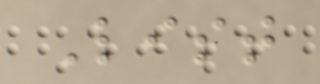List
